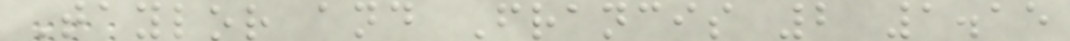Taylor and Francis 2 1.15
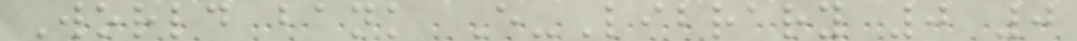World bank E-Library 0 0
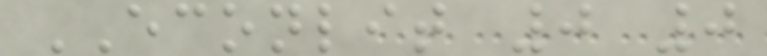ECONLIT 0 0
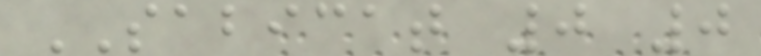SABICAT 0 0
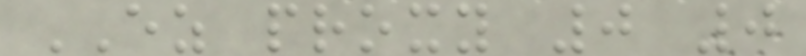EZ proxy 0 0
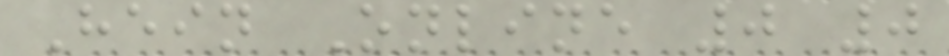Hein Online 0 0
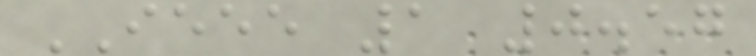IEEE 1 0.57
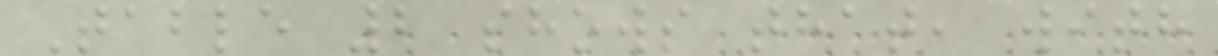Table 2 shows that, with
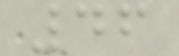46
